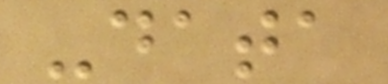-data
